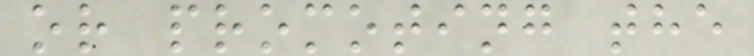or promoting the
